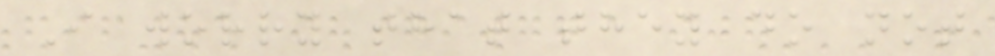I worry that they do not
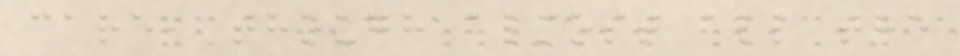care, though almost all the
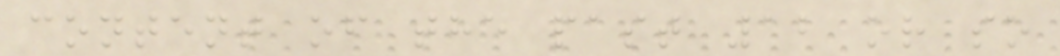content of the past 12 or so
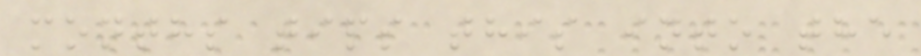months tips this into the
